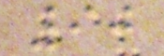90
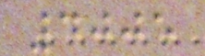4005
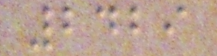2429
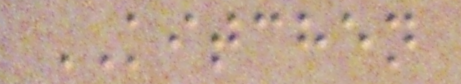KITCHEN
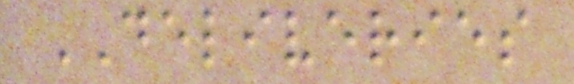DELIVERIES
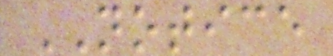NOTICE
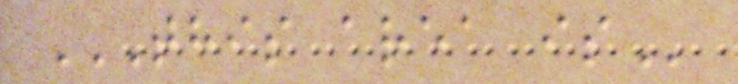THIS AREA IS
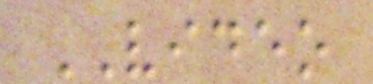VIDEO
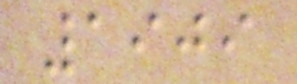1909
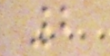2
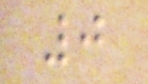0
